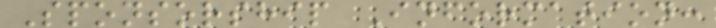Sponsorship Information:
